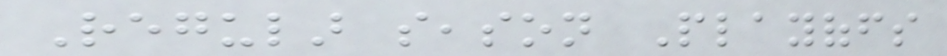Regular season Playoffs
